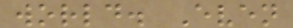world. Even
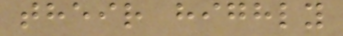their highly
